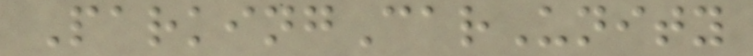ParkingCarUnity
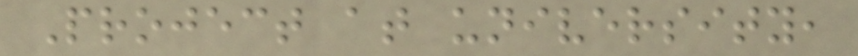Project at university,
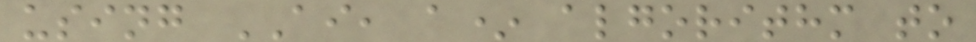using AI, a* algorithm to
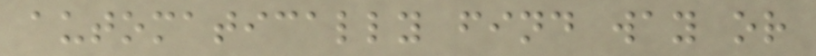automatically find way or
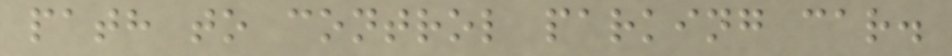path to control parking car.
